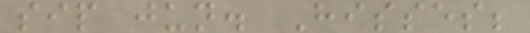sip jun. Hisses;
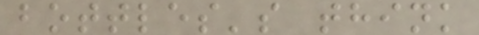bottles's think
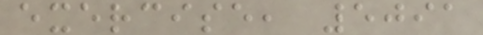exercise, 5091
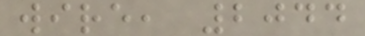wire, 2044
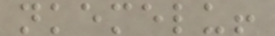nkemelu!
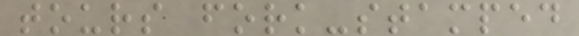tours fork-stamped
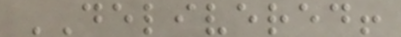DELIVERED!
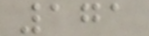171
